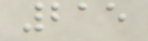215
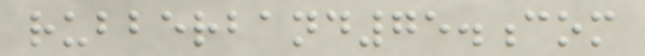rubberband75.com
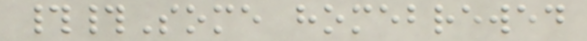##Some homebrewed
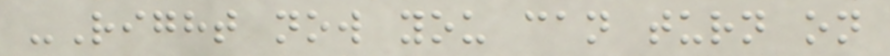-Right now you can turn on
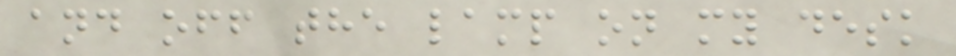and off the lamp on my desk
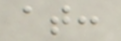at:
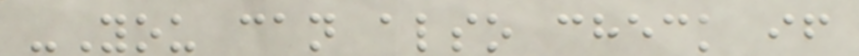-You can also check if
